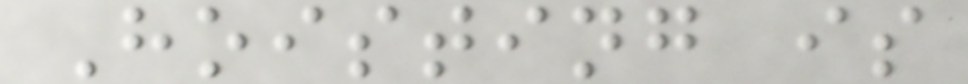Hoisting is
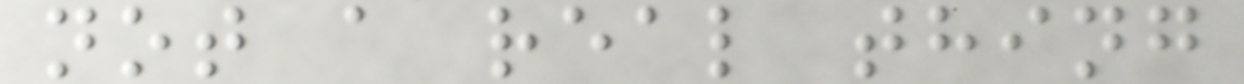not a real thing
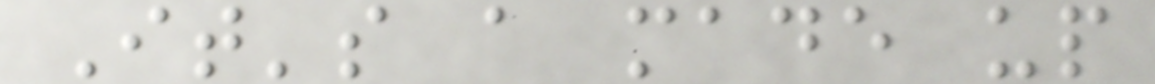It's a made up
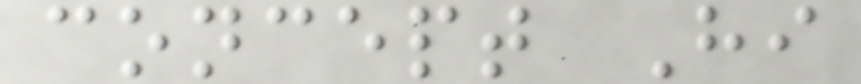concept Hi
